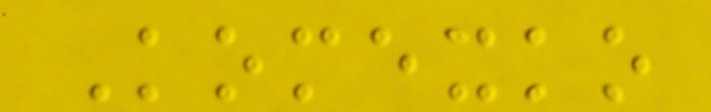Komexko
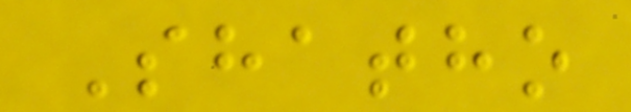Shatho
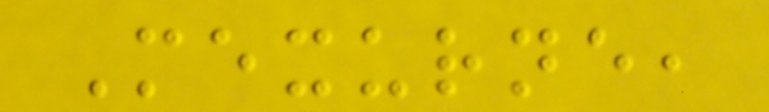Mexurne,
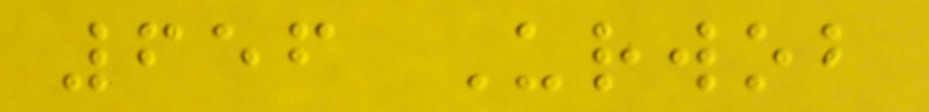656 Urwob
